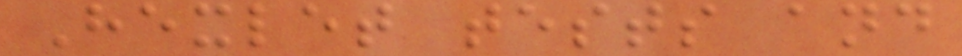Hexlet tests and
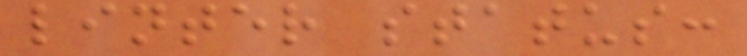linter status:
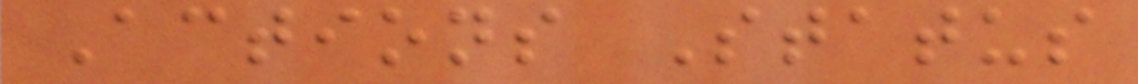Actions Status
